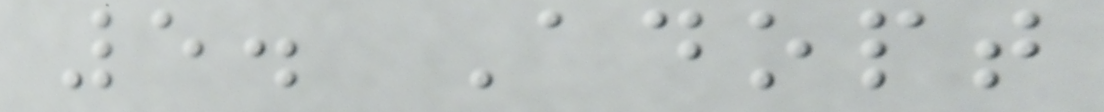5. Adopt
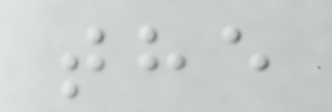the
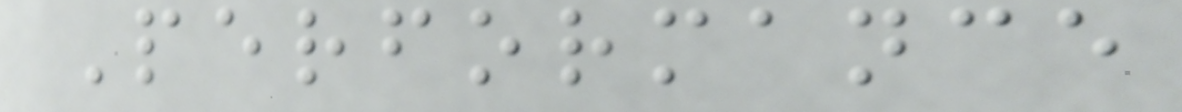Performance
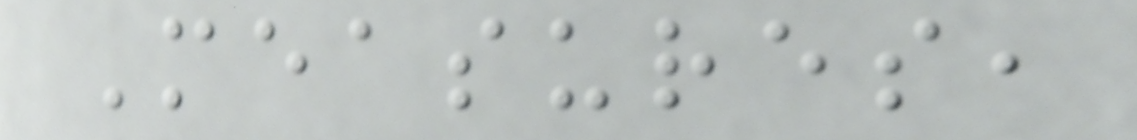Measures,
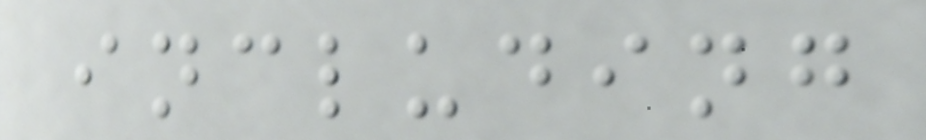including
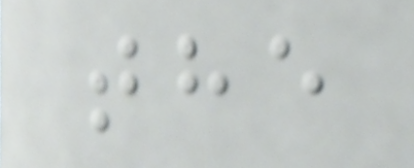the
